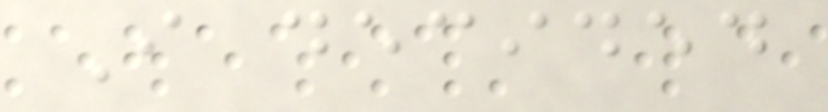I decided
